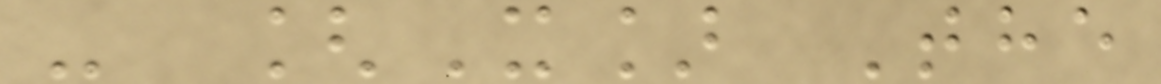- [X] The
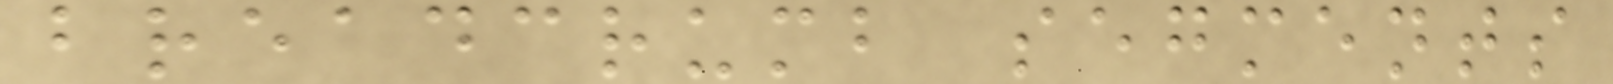breadcrumb segments
